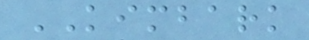KIMBARK
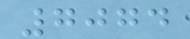7074
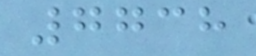7738
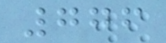776
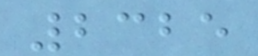2325
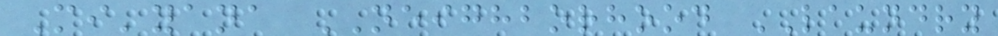Mi'yana NEIGHBORHOOD LAUNDRY
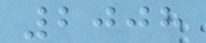2008
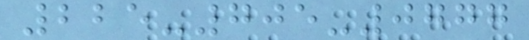225-705-0777
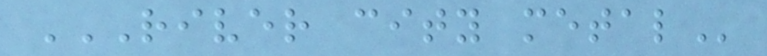RIVER CITY METAL
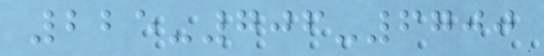225-706-6700
